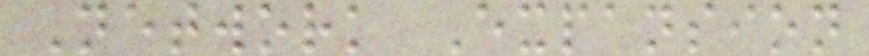Network Expansion
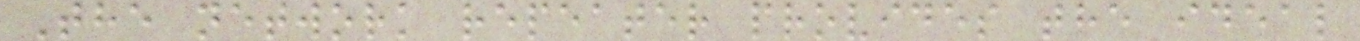The network repeater provides the ideal
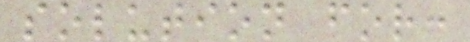solution for:
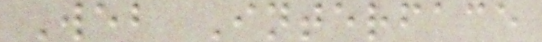Web Interface
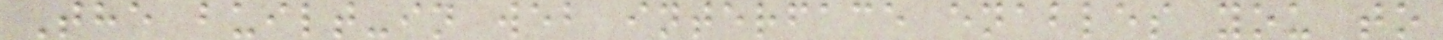The built-in web interface enables you to
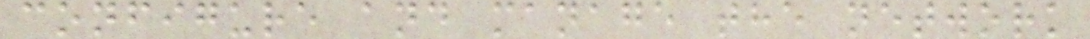configure and manage the network
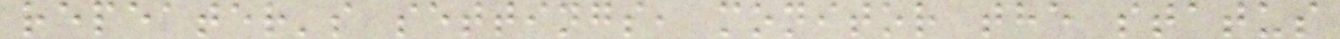repeater's settings, monitor the status
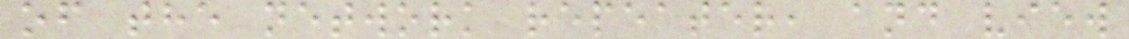of the network repeater, and view
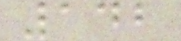142
